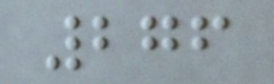276
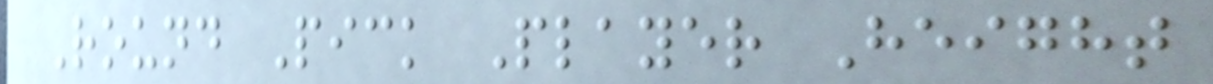Round Pick Player Height
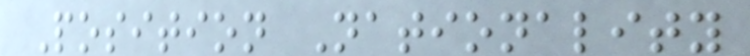Position Nationality
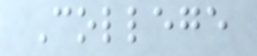College
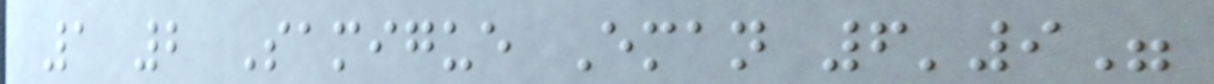1 2 Samigue Eman 6'9"
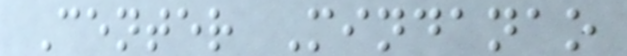Center Mindanao
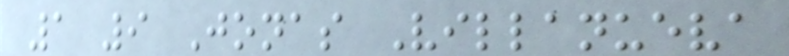1 9 Jonas Villanueva
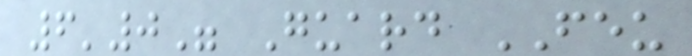6'0" Guard FEU
